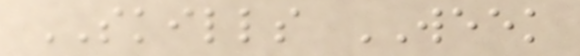SKILLS WEEK
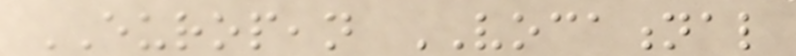EUROPEAN VOCATIONAL
